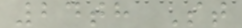24th St
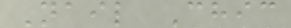Nail Chic
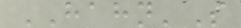HAHN'S
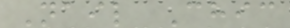Nail Chic
